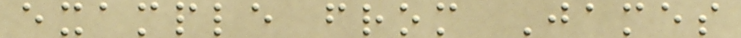example from James
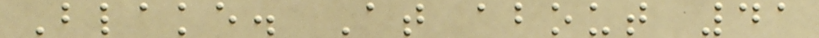Blake. At about 41
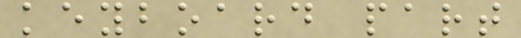keyboard part
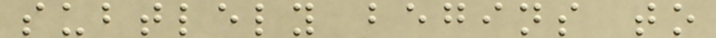subtlely begins to
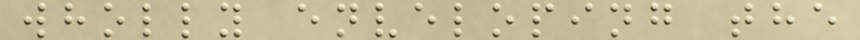wholly enveloping the
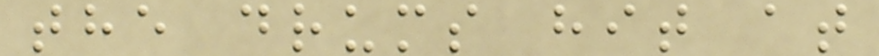the drums hit at
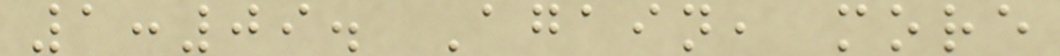1:09. Again, more
